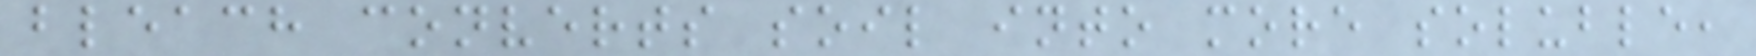bleach converts soil into more soluble,
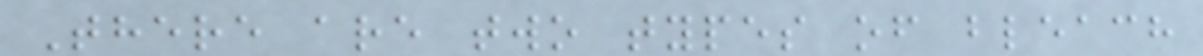There are two types of bleach
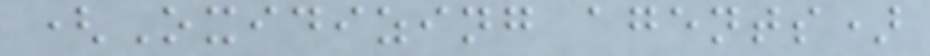(Oxidizing agents)
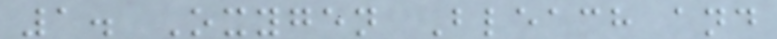1. Oxygen Bleach and
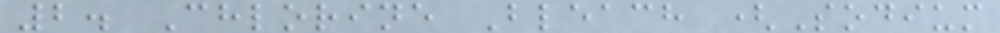2. Chlorine Bleach (Sodium
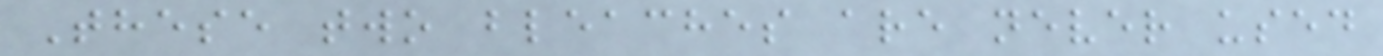These two bleaches are never used
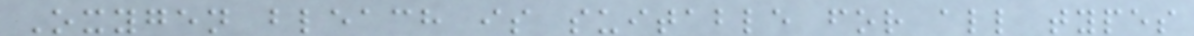Oxygen bleach is suitable for all types
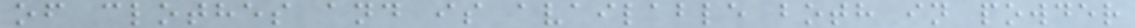of clothes and is available both in powder
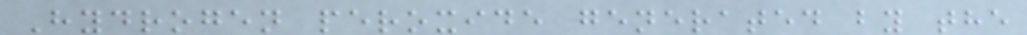Hydrogen peroxide generated by the
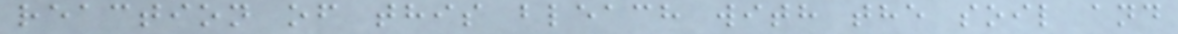reaction of this bleach with the soil and
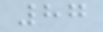87
